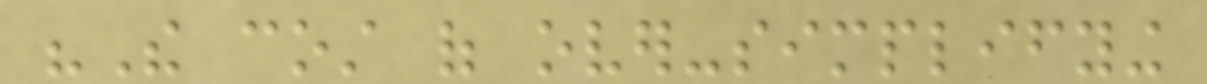"The cost of over-simplifying
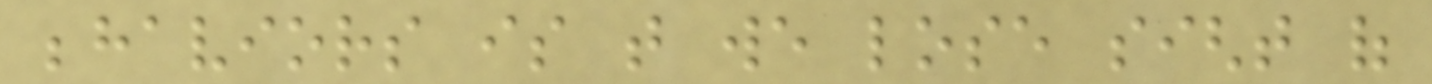behaviors is that we lose sight of
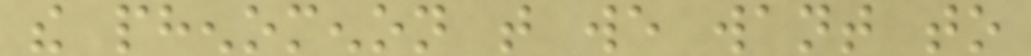the phenomenon that we want to
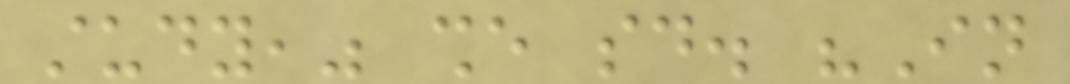study," she said. "In
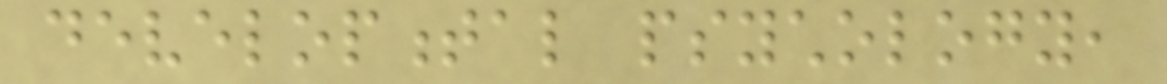developmental psychology,
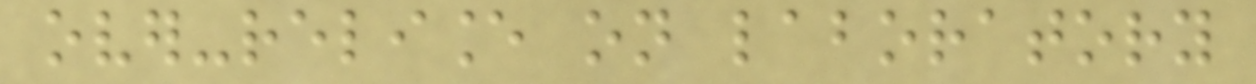over-reliance on laboratory
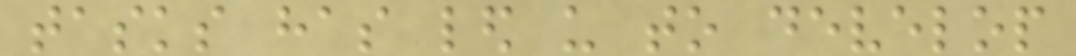tasks has led us to develop
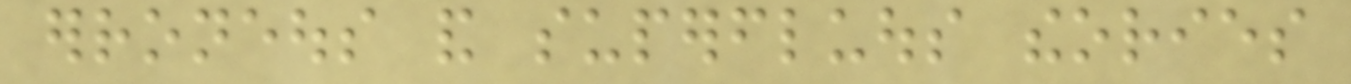erroneous and superfluous theories
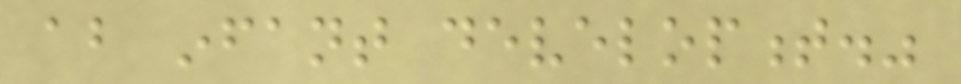about infant development."
